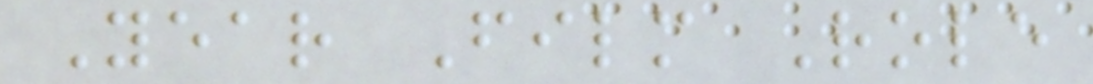Year Film Role
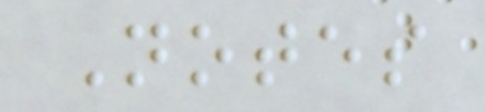Notes
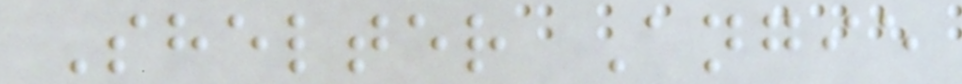Shelter Angie
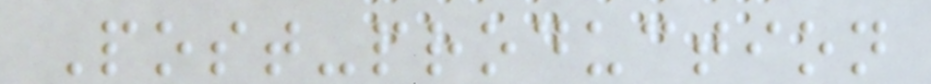Post-production
